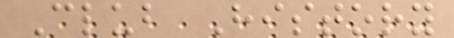Club History
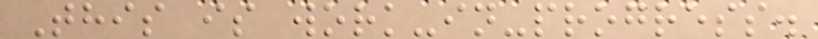This is work-in-progress.
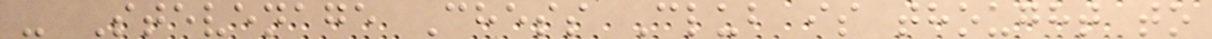- Stevenage Chess Club is thought to
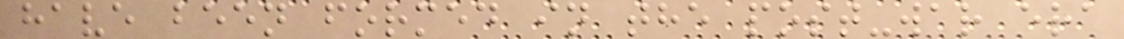have been formed in the post-war era
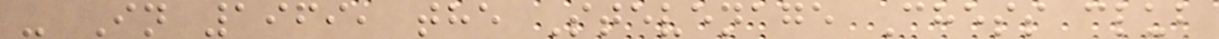- In 1969, the Stevenage Chess club
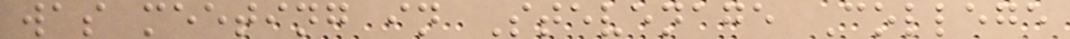was meeting in Stevenage College
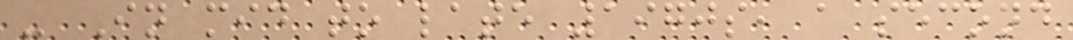- In mid to late 1970s, a second
